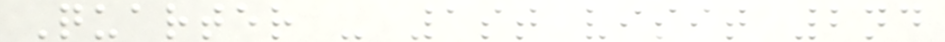Quarter - 1st visit 2nd
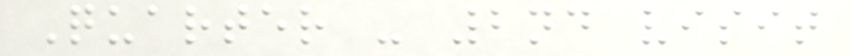Quarter - 2nd visit
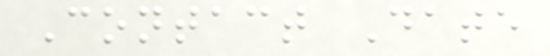Contact Date
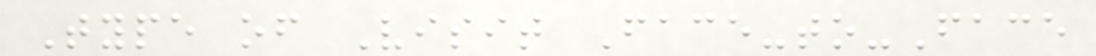Type of Visit Face-to-Face
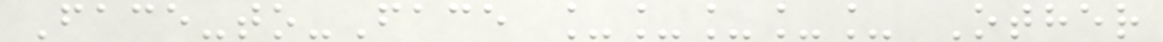Face-to-Face _____ Other
